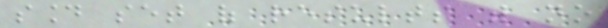sound set of results with no
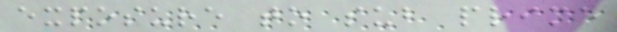exposure to sub prime
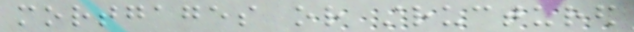mortgages or structured
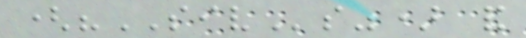("SIVs") and
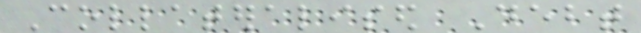Collateralised Debt
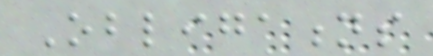Obligations
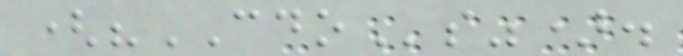("CDOs").
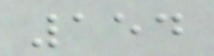154
